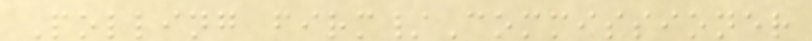Polling firm/Commissioner
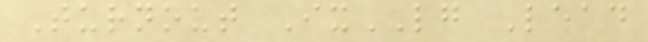Turnout IxLG Lead
